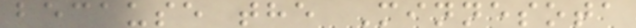because the Minnesota
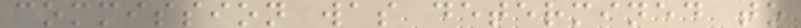commission was determined to
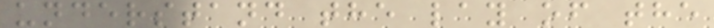understand the lay of the
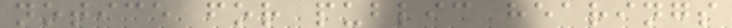notice for public hearings
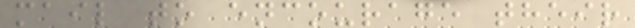mail to encourage their
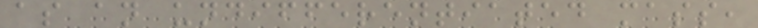as an undifferentiated mass,
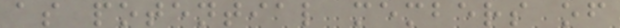as potential members of
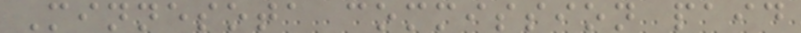Minnesota commission paid
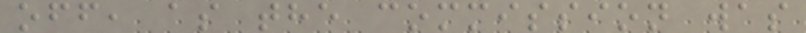off, as the commission was
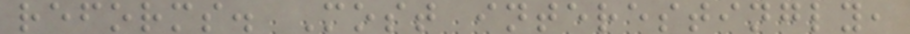reforms. Most interestingly,
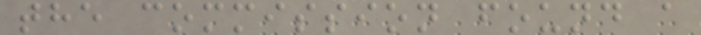the commission found a
